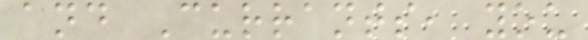and Currants, you
